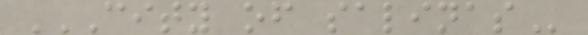CITY OF SALINAS
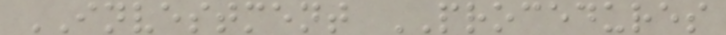INVESTMENT PROCEDURES
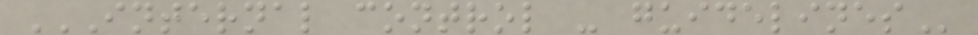INTERNAL CONTROL - GUIDELINES
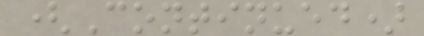(Continued)
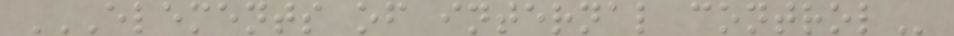ELEMENTS OF INTERNAL CONTROL
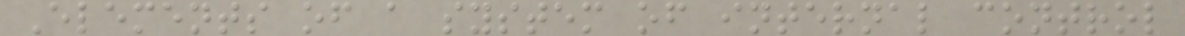Elements of a system of internal control
